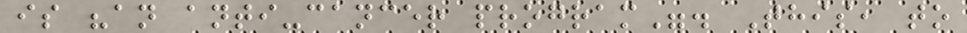is "an anti-cancer program". This, to
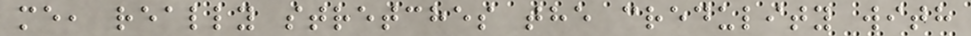me, really stretches the credulity with
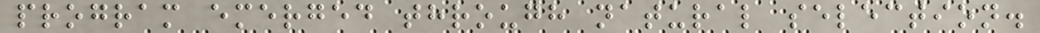program emerged through natural selection.
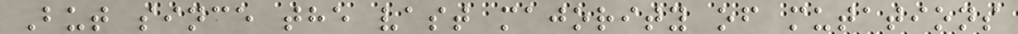But since the vast majority of mutations
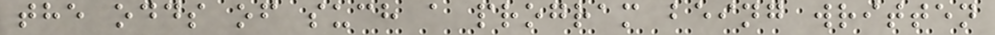the odds of such a program being written
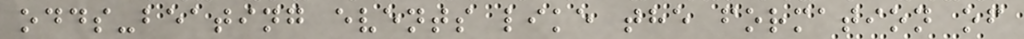odds-beating events like the formation of
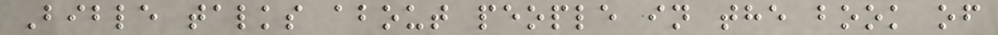Bible talks about people in the book of
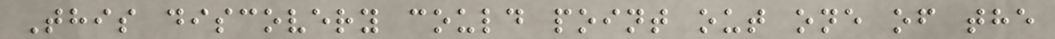This discovery could point out one of the
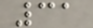31
